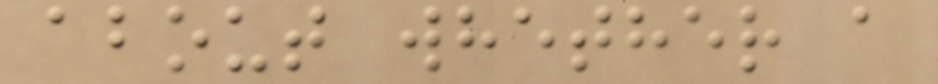about whether a
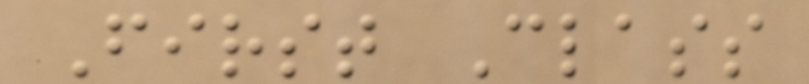First Class
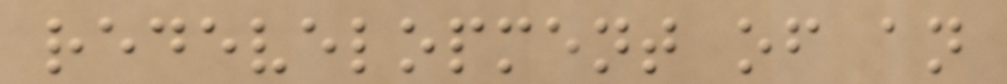redevelopment of an
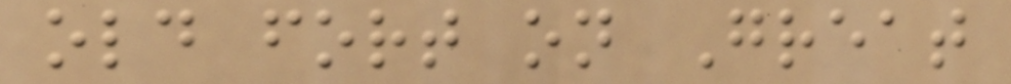old fort on Great
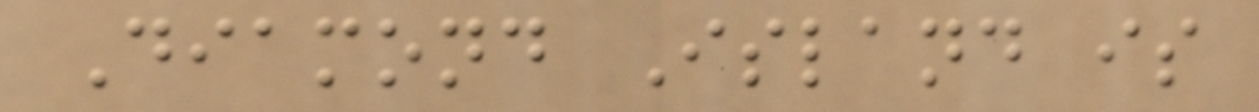Diamond Island is
